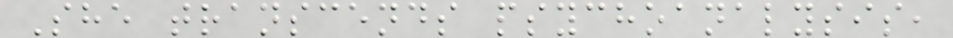She transcends psychoanalysis,
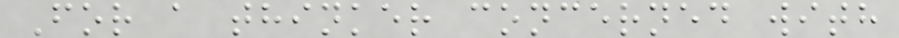For a thinker concerned with
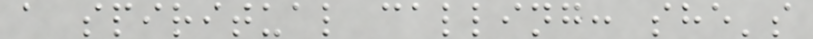a spiritual calling: she's
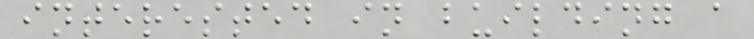interested in building a
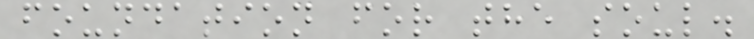foundation for the soul.
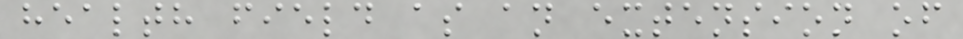health field as an extension of
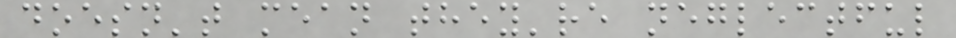doesn't mean they're neglectful
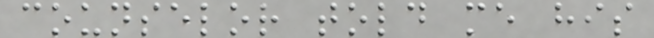counselor told me his
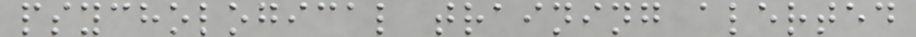psychological training alerted
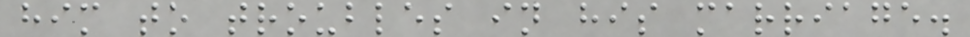him to troubles in his marriage.
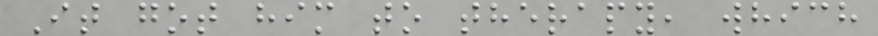It got him to therapy, which
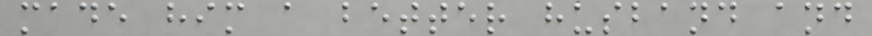made him a better husband and
